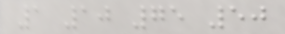1 10 75 50
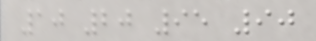10 20 95 90
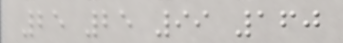25 25 99 160
